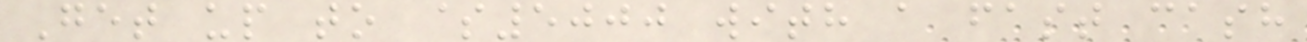Get up to $5000 with a fast cash
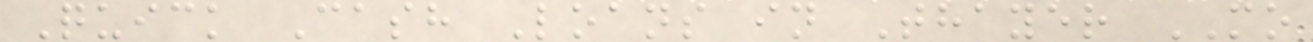Quick Cash Loans in Thayer MO
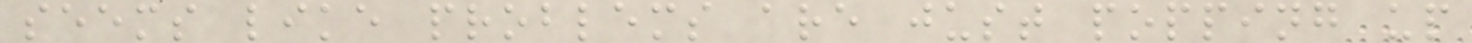seems like problems are just popping up
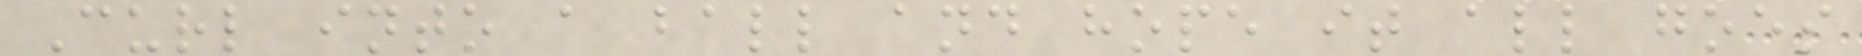Curl into a ball and hope it all goes
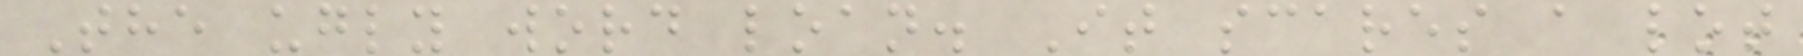The ugly word loan. It scares a lot
